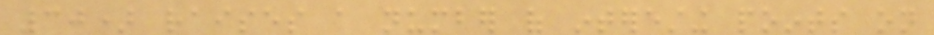30) raises a number of interesting points on
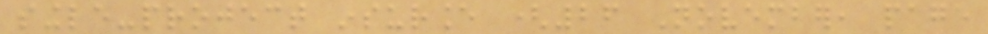single-project insurance (26 November, page
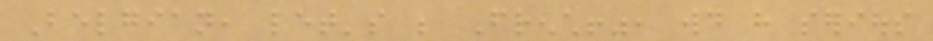Belgian, let's be French!", would have serious
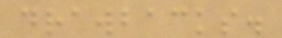drawbacks.
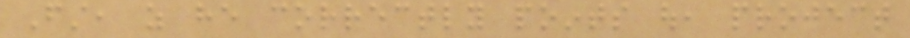First, as he correctly points out, project
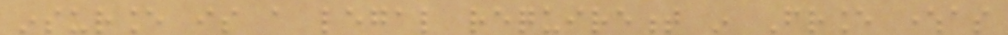insurance is a legal requirement in France whereas
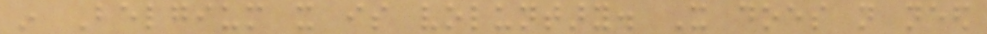in Belgium it is voluntary. It does not need
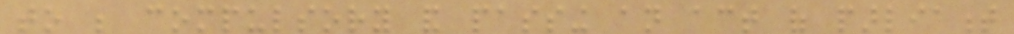to be compulsory and passing an act of parliament
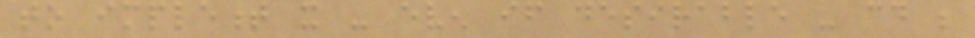to implement it - even if desirable - could be
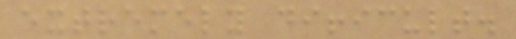extremely difficult.
